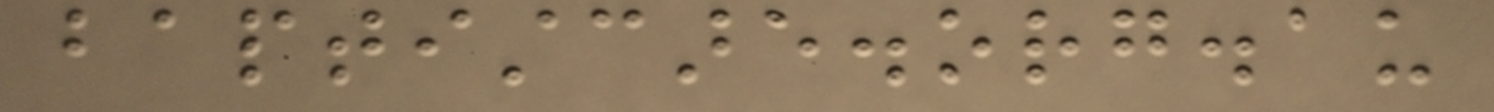baptistcare.org.au
